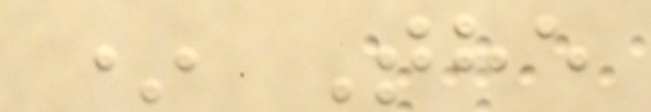* The
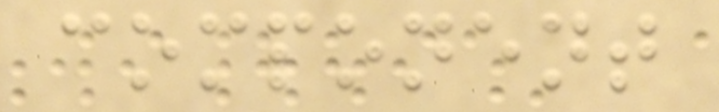component
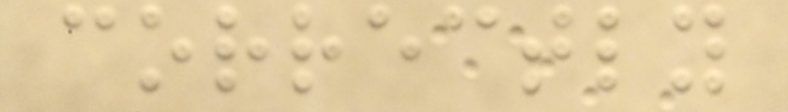correctly
